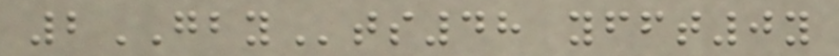2GBYts48 yfft0y
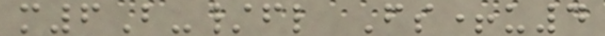m6B-/fl Fs+u4
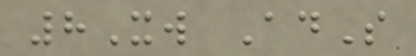8Xw AdS
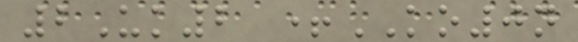2Uk2 +KO0n
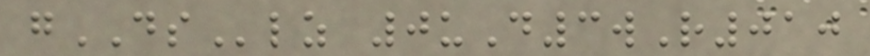gDSlz 0uD3wR010
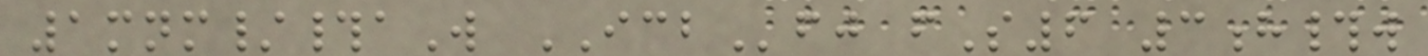1mnm/#aW ICBfj fS6 3h#w
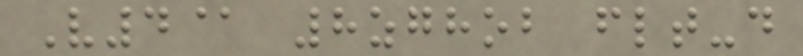V4@ 8zghob flt-d
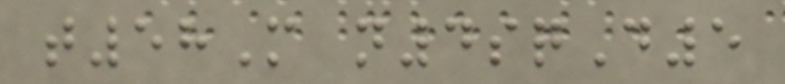t58M n4sqD5
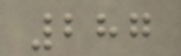287
